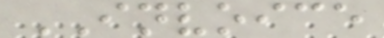INVOICE
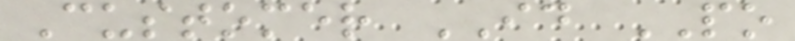Customer ID PO
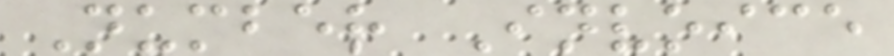Number Invoice
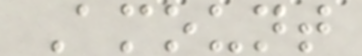Amount
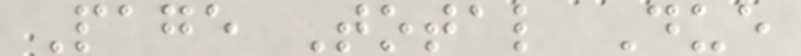Page Total Due
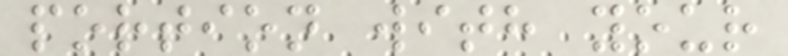portion with your
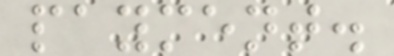payment.
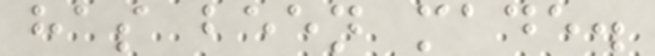has been made.
